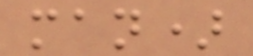man)
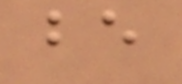be
